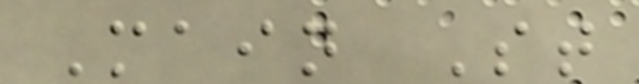Main St
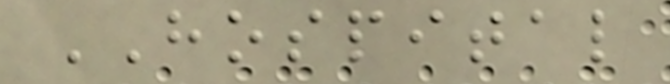HOSPITAL
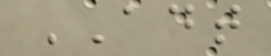ADT
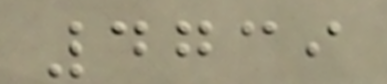4739
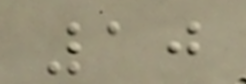10
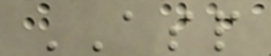ASP
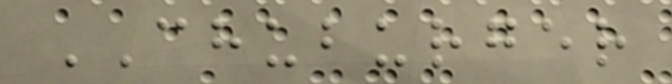CHUBURGER
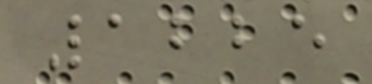1225
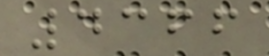4366
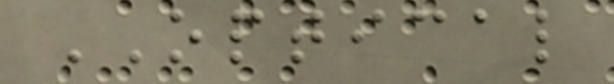OPTICAL
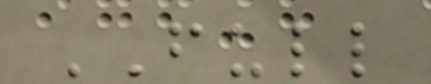FULL
